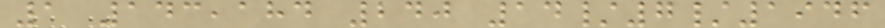1 143,184 240 14/7/1946
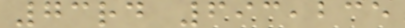73rd 693,235
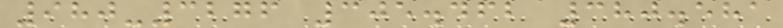980-3276 305.462 380.581
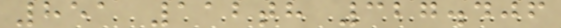851 112th 327.406
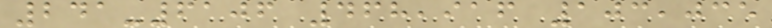241-6106 468,916 103,035
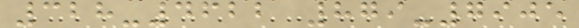328-4622 879-7905
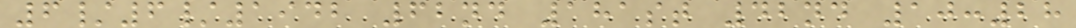6/6/1942 62nd 181st 42nd 10:28
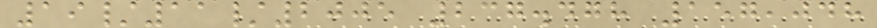19/11/2005 237.478 157,048
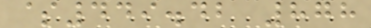$449.42 878
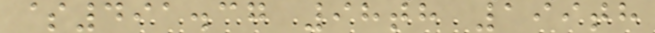$491.37 98th 199th
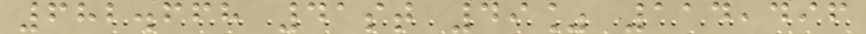682.668 41st 49% 114,496
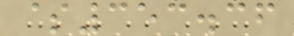$353.36
